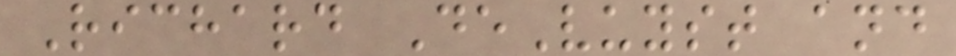Richard DeVuyst and
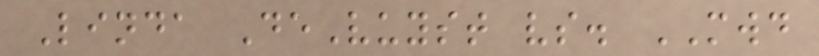Linda DeVuyst vs. MWD
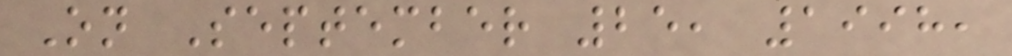On September 25, 1998,
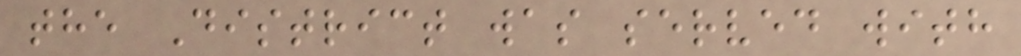the District was served with
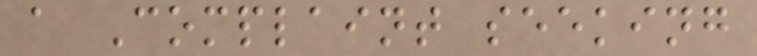a Complaint seeking
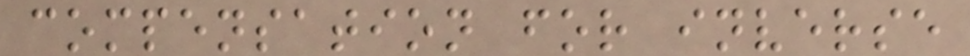compensation for inverse
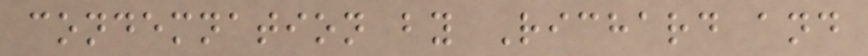condemnation by Richard and
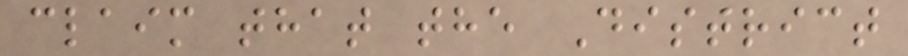claim that the District
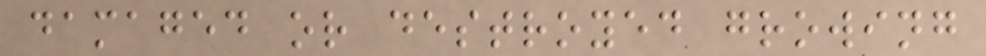damaged or destroyed growing
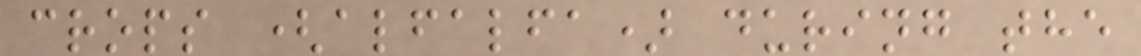crops (alfalfa) during the
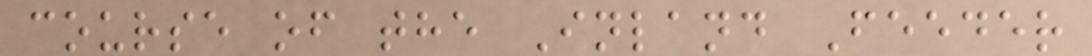course of the Inland Feeder
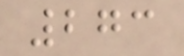273
